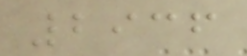2936
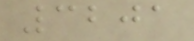3201
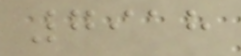7918
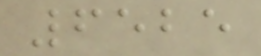6525
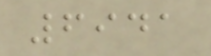6941
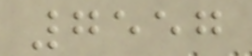7557
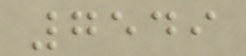7549
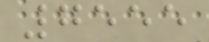7555
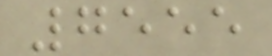7555
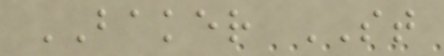BAKER ST
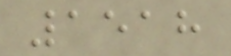1518
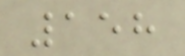158
